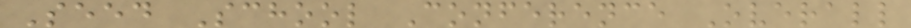Seed School Conference Overall
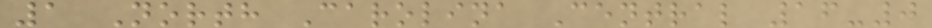1 North Carolina Central 16-0
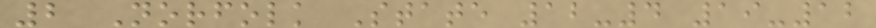2 Norfolk State 12-4 19-12
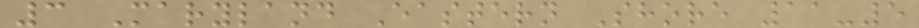3 Maryland Eastern Shore 11-5
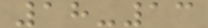18-13
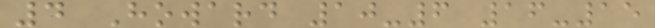4 Howard 10-6 16-15
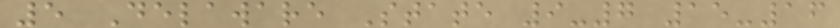5 Delaware State 9-7 15-16
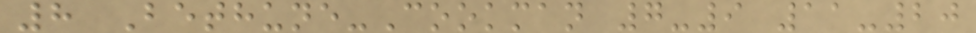8 Bethune-Cookman 7-9 11-20
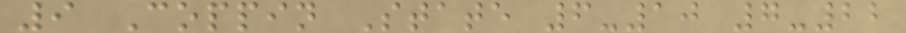9 Coppin State 6-10 7-22
